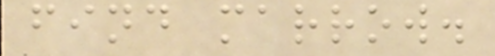find marrow.
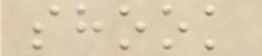shook
